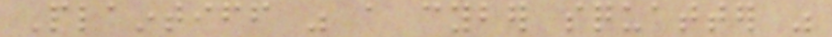Plaintiff was a cyber squatter was
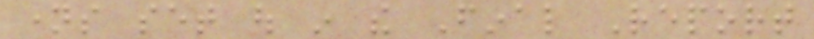names set out in the Final Report
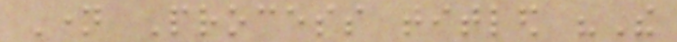Name Process titled "The
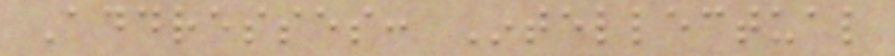Addresses: Intellectual
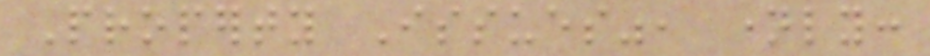Property Issues", namely:
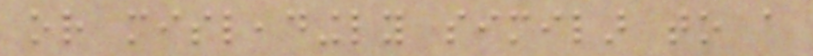or misleadingly similar to a
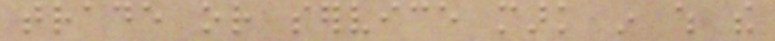trade or service mark in which the
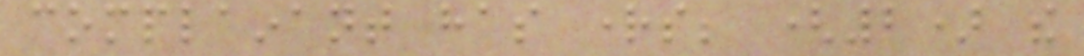complainant has rights; (2) the
